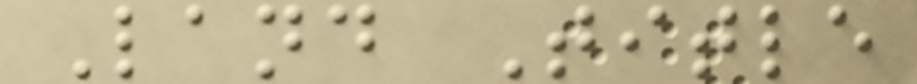Land Title
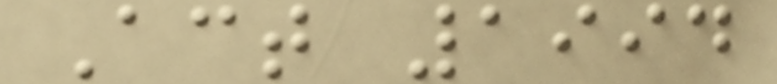Act 1994
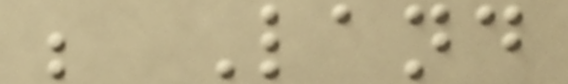; Land
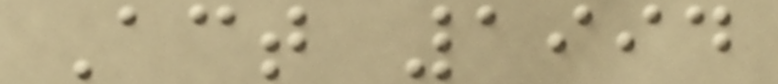Act 1994
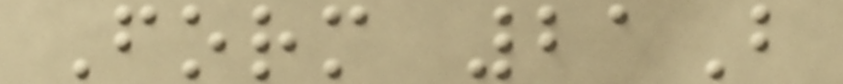Form 21B
